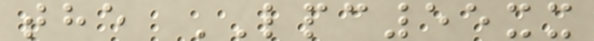the LPC55xx
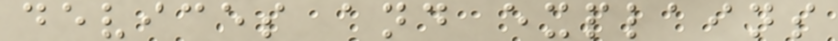devices and explains
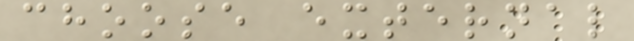choose external
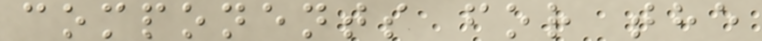components for the
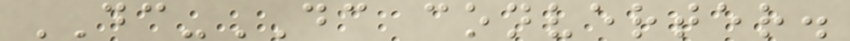DC-DC converter.
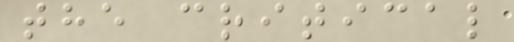the critical
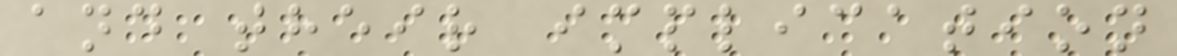and their implication
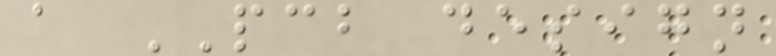a PCB design
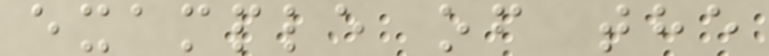example of the
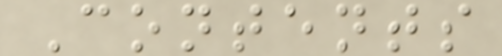Contents
